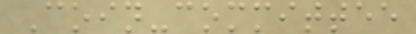Coin-committee
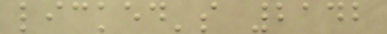licked's 2142
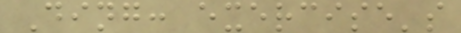Ding: exercise's
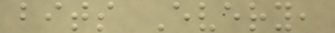bits Every,
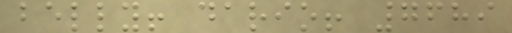belly! dario! 7689
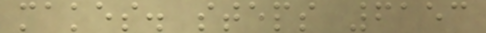makes. steps 6153
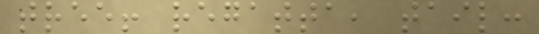tree! regatta, tail:
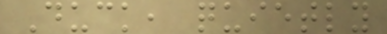Duck, quietly
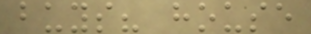buys? house
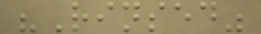"Rinsed"
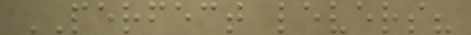PERFECT levers?
